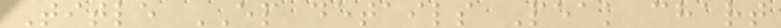Title EP details Peak chart
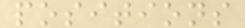positions
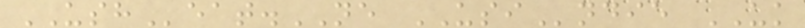USHeat.NE USIndie UK
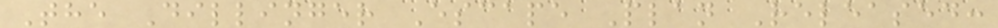The Dillinger Escape Plan Released:
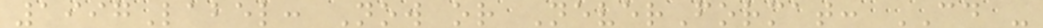1997Label: Now or NeverFormat: CD -
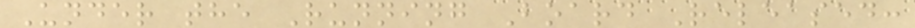Under the Running Board Released:
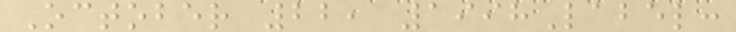October 22, 1998Label:
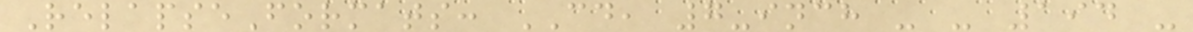RelapseFormats: CD, 7-inch - - 194 -
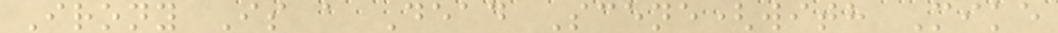Irony Is a Dead Scene(with Mike
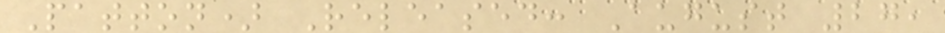Patton) Released: August 27,
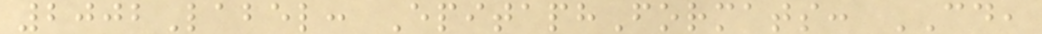2002Label: EpitaphFormats: CD,
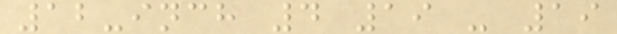12-inch 4 19 - 19
